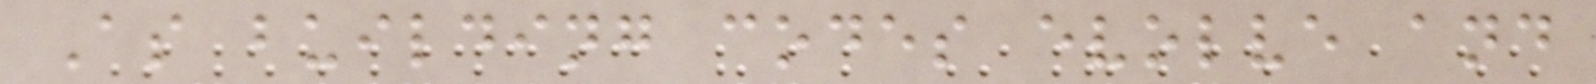As building codes evolve and
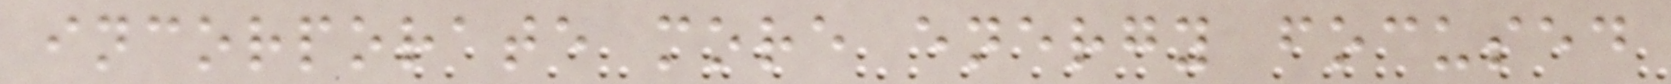incorporate more energy focused
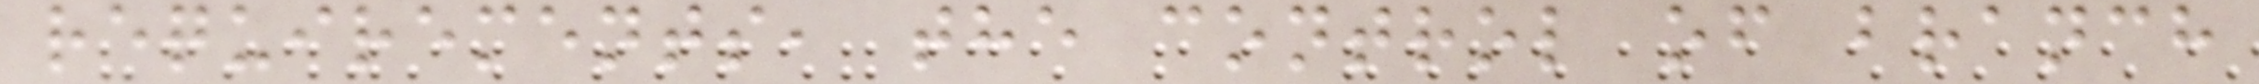requirements, the control of branch
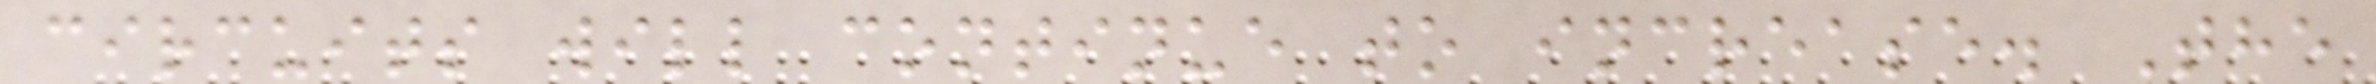circuits will continue to increase. The
